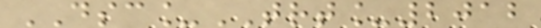DSC_TRT_2012
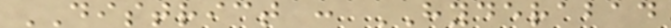DISTRICT : HYDERABAD
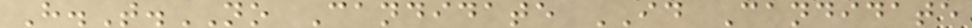H.T.NO Candidate ID Candidate
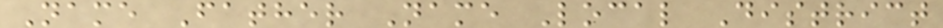Name Father Name Local District
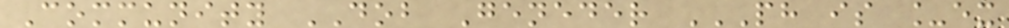Community DOB Geneder PH IS _EX
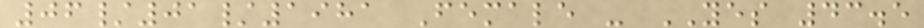06/01/1981 Female - YES 43.5
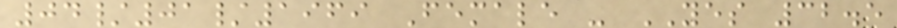04/01/1969 Female - YES 32.5
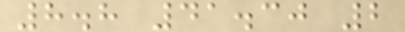8.8 41.30 2
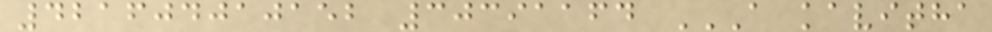421604010152 30391164 A KAVITHA
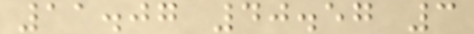11.07 40.57 3
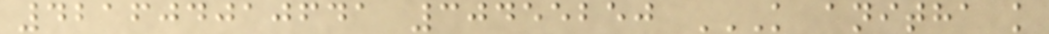421604010641 30455250 K ANITHA K
